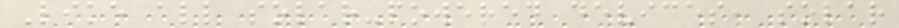Like all solar-powered devices, solar
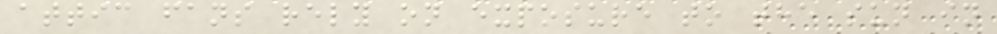attic fans rely on exposure to the sun in
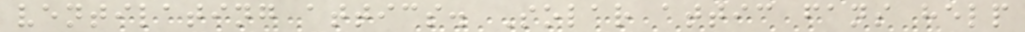ventilating attics. Solar attic fans help
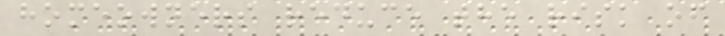homeowners reduce the risk of
